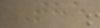The
